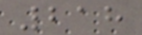218
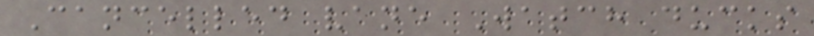Cancelled vane Watch ducks
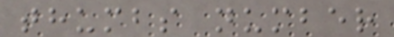thumbs number
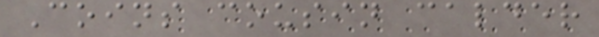Coins cousin calder
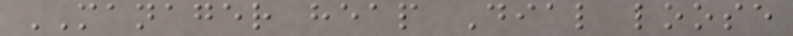MANAGER heap Dial loose
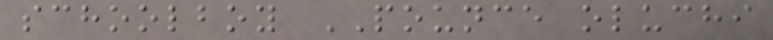schoolboy POUNCE oluchi
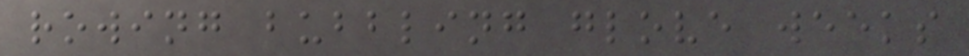rowing bubbling glove weeks
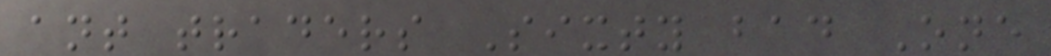ant traders Sixty bad One
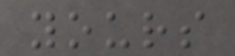yours
